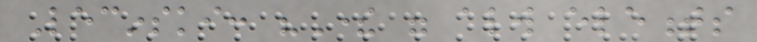Lecinski: "There were always elements
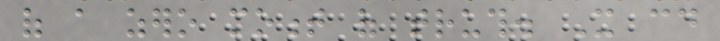of a zero moment of truth. It could
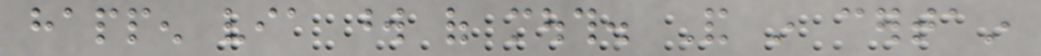happen via word of mouth. And in certain
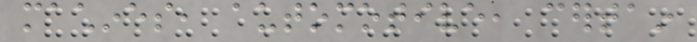machines, automotive, certain
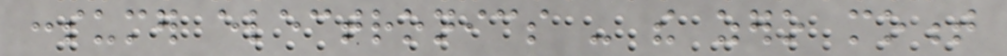consumer electronics - the zero moment
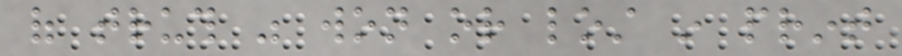of truth was won or lost in print
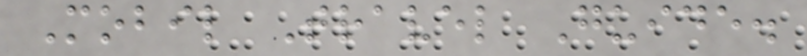Mobil Travel Guide.
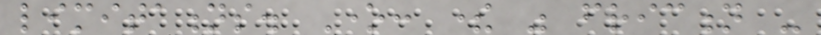limitations. One: there was friction -
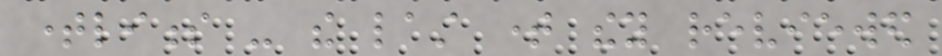timeliness - the last time they reviewed
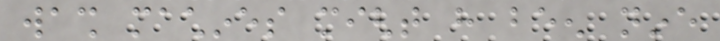wash machines might have been nine
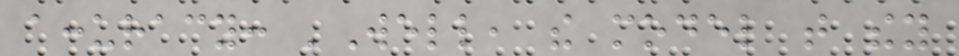accuracy: 'Well, the model that they
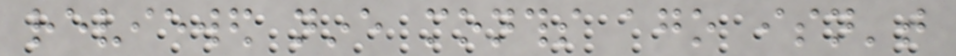reviewed nine months ago isn't
